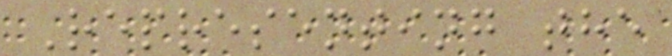Representing the
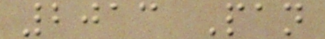2013 Pan
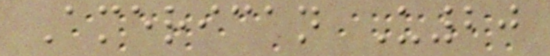American U20
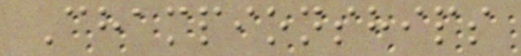Championships
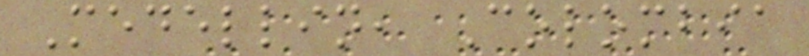Medellin, Colombia
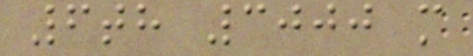6th 3000 m
